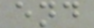end
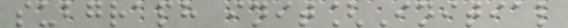subgraph init[Initial
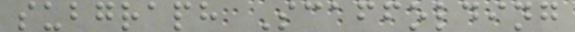subgraph Scaffolding
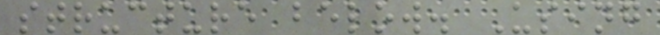structure below. Using
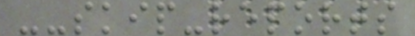--skip-reports
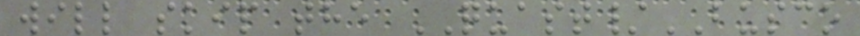will skip the QUAST/BUSCO
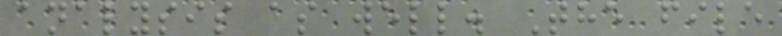analysis as well. The file
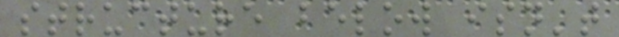structure below isn't
